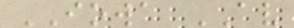IOWA AV
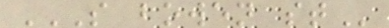S BOWEN ST
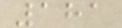181
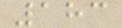183
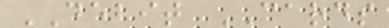DEBIT CARDS
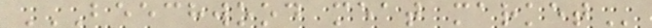BEECHWOOD MEAT MARKET
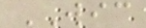WIC
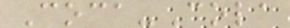Coca-Cola
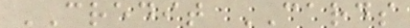CREDIT CARDS
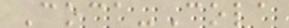Coca-Cola
